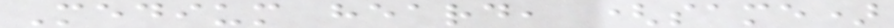Medium heard, (same)
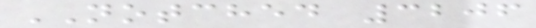NOTCHED 3206
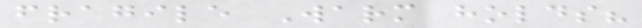fragile Warm holds?
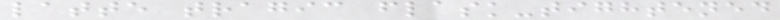latte tragic flask-tightened
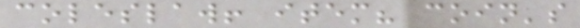coleslaw! item? coin's
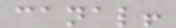canal!
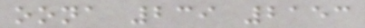oona 239 2153
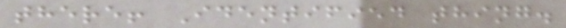there! Identified thing.
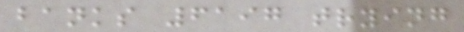banks 6197 trying
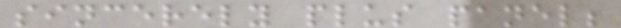sincerely plus panel;
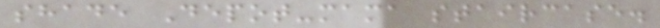shade Depot-mama staircase.
